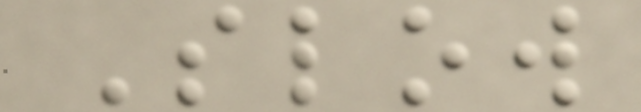Slow
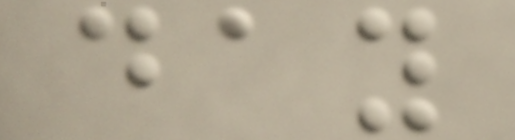day
